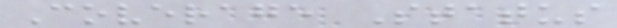Coverage Status
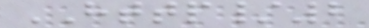HTTP/2
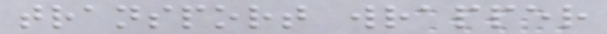transport wrapper
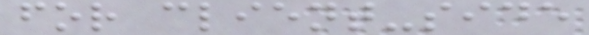for client-side
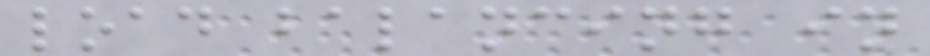load balancing in
